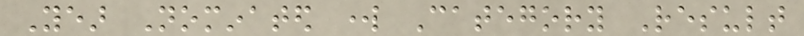Year Nominated work Category Result
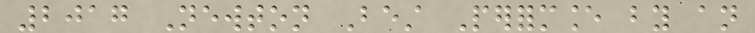2017 Newton Best Performance by an
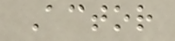Actor
